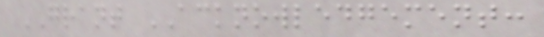GRANT ACKNOWLEDGEMENT:
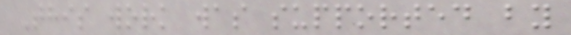This work was supported by
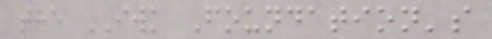the IWK Foundation's
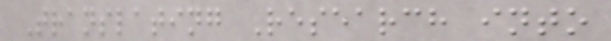Translating Research into
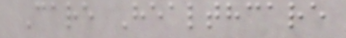Care Healthcare
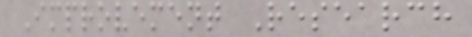Improvement Research
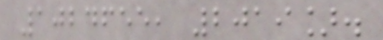1024655, 2019].
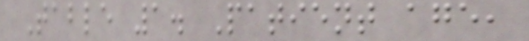Table 1. Patient age,
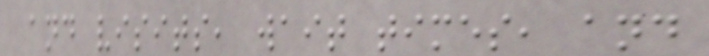and visits, wait times, and
